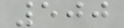500
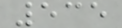535
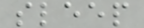sleep
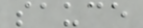sauce
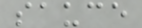sauce
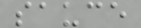sauce
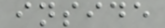inside
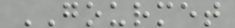GOURMET
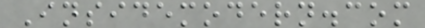Insidemodern.com
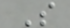S
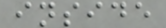inside
